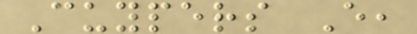Cuypers E,
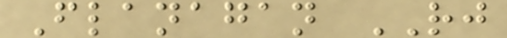Flanagan RJ
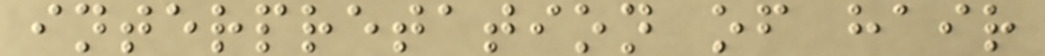interpretation of hair
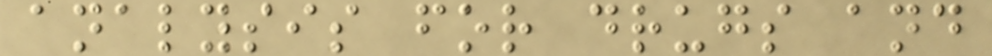analysis for drugs and
